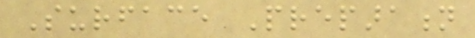Surface Preparation
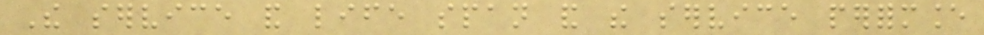The service and life span and the service performance
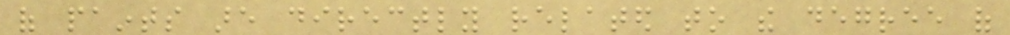of paints are directly related to the degree of
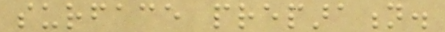surface preparation.
